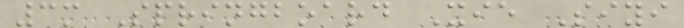3m Springboard Xie Siyi
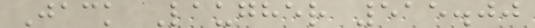Jack Laugher 515.00
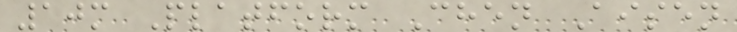10m Platform Chen Aisen
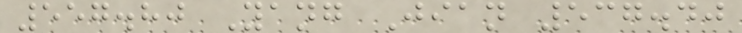557.80 Yang Jian 537.40
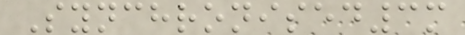Synchronised3m
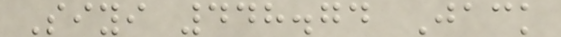Siyi 448.74 Jack
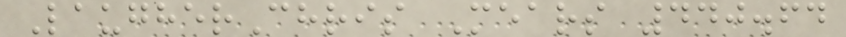LaugherChris Mears 440.64
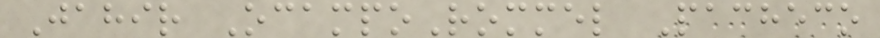Jahir OcampoRommel Pacheco
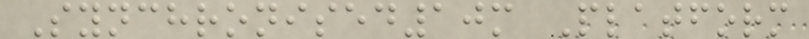Synchronised10m Platform
